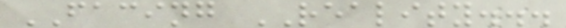FACING REALITY...
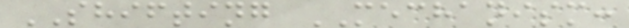SHIFTING MECHANISM:
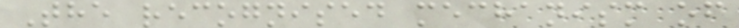The recognised mechanism of
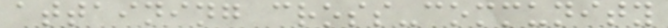attaining cross-community
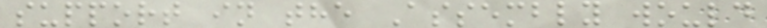support in the Assembly would
